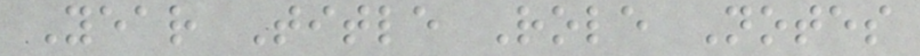Year Title Role Notes
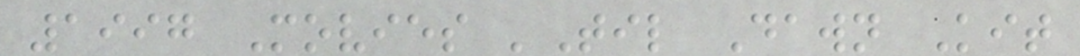1997 Movies 'Til Dawn Kit
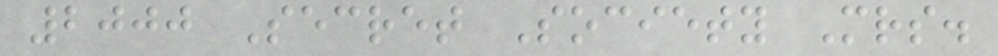2000 Secret Society Mrs.
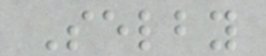Selby
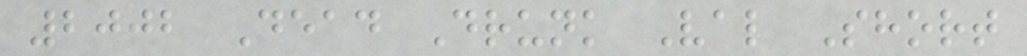2002 Dead Drunk Val Short
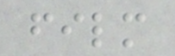film
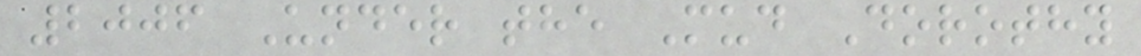2006 Under the Mud Dorothy
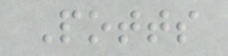Potts
